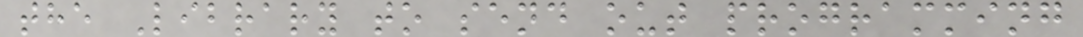the Library to send out programming
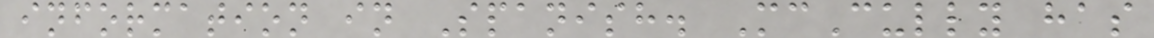information in Spanish. McCully has
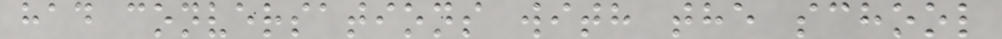had conversations with the school
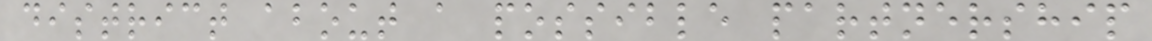district about a possible partnership
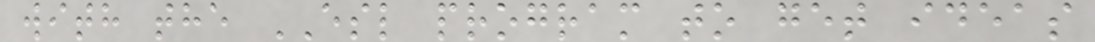with the ESL program to get ideas
